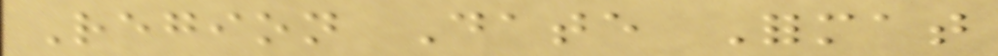Region Date Format
